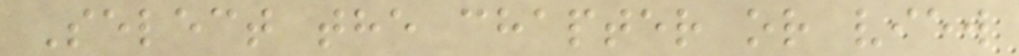Select the chapter or view
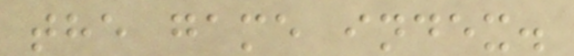the game index.
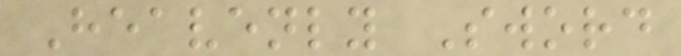Heavenly Sword
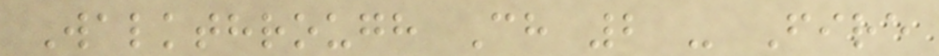Walkthrough Ch 2 - Fire
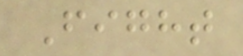Fight
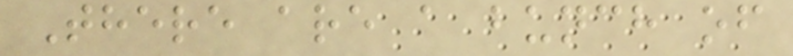There are a bunch of
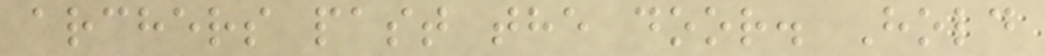archers past the door. Hold
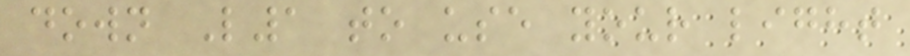down L1 to use your light
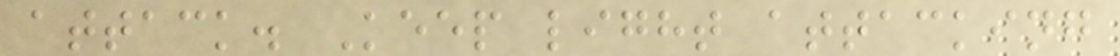attack. Keep light attacking
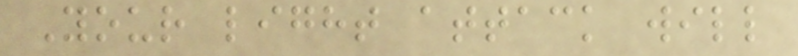Your light attack will
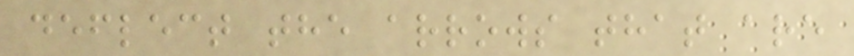deflect the arrows that are
